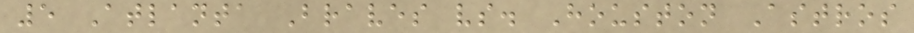5 Atlanta Braves vs. Houston Astros
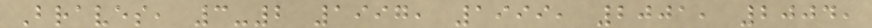Braves, 3-2 1997, 1999, 2001, 2004,
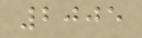2005
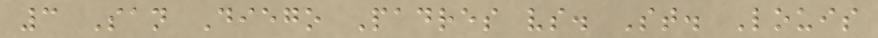3 San Diego Padres vs. St. Louis
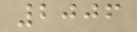2006
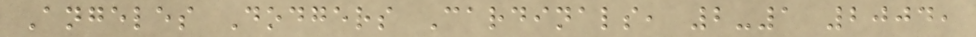Angeles Dodgers Cardinals, 2-1 2004,
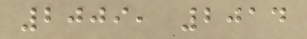2009, 2014
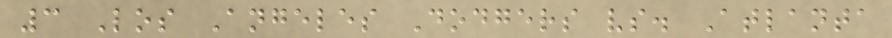3 Los Angeles Dodgers vs. Atlanta
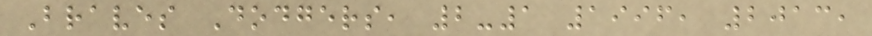Braves Dodgers, 2-1 1996, 2013,
